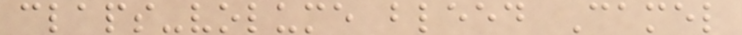claps-volume bleed Camel
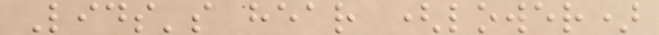Lids's hear (lower)
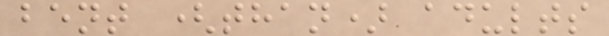bent (than) adults
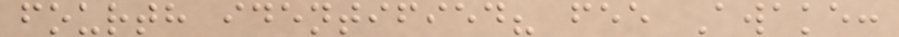fourth identified? fee Awake:
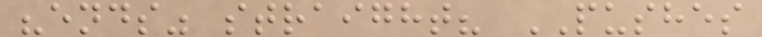"ends" straight? PUSHES
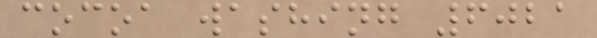cocoa washing 6021
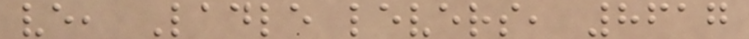ve, Ladle levers, 8617
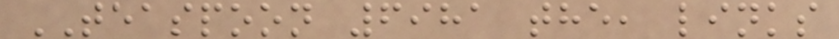TEASPOON 6981 the, links
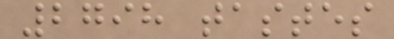2798 tastes
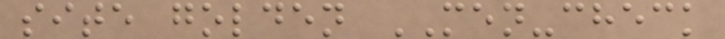site golden MEN-check
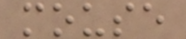mouse
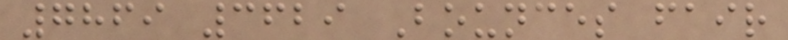7869 3629 Bounces fair
